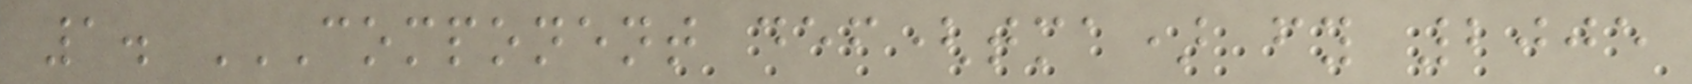1. COMPONENT DEF(TMA) FY 2005
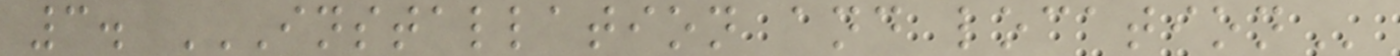3. INSTALLATION AND LOCATION
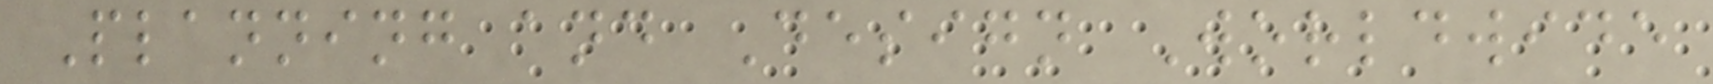Planning and Design Worldwide
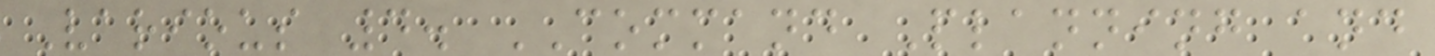Various 4. COMMAND Planning and
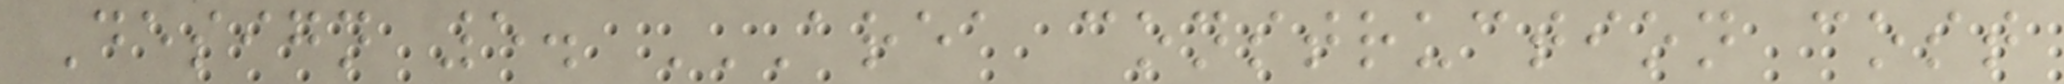Design 5. AREA CONSTRUCTION COST
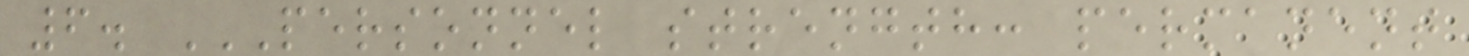6. PERSONNEL STRENGTH: PERMANENT
